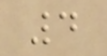4
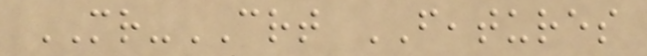MR-CRT FEATURES
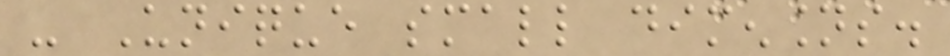- Unique small dimensions.
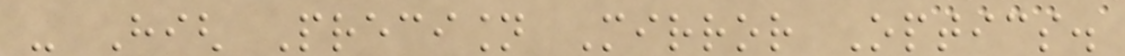- High Precision Mirror Optics.
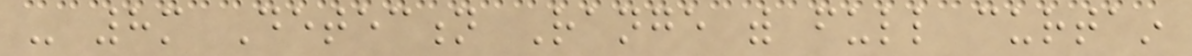- 8m Detection Range with full curtain
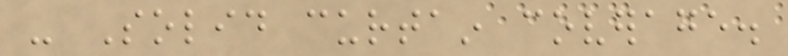- Solid curtain coverage.
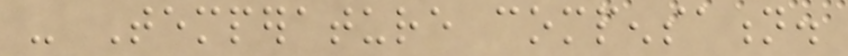- Temperature compensation.
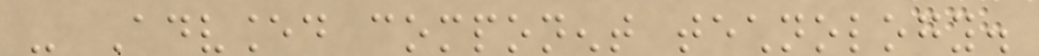- Advanced component technology.
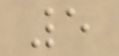5
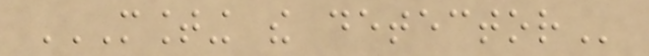MOUNTING THE DETECTOR
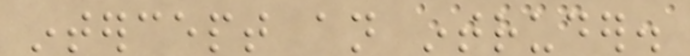intercept an intruder.
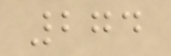274
